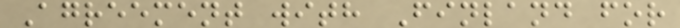Agreement with Finland for
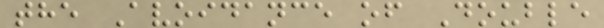the Avoidance of Double
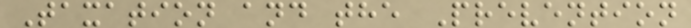Taxation and the Prevention
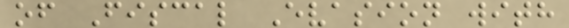of Fiscal Evasion with
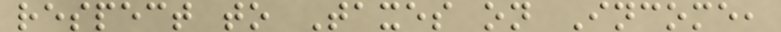respect to Taxes on Income,
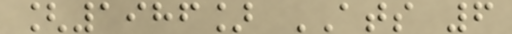[1986] ATS 6
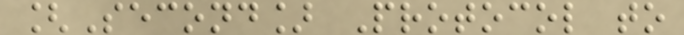[Second] Protocol to
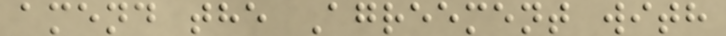amend the Agreement with
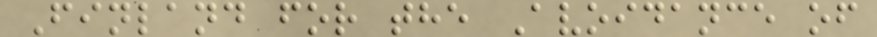Finland for the Avoidance of
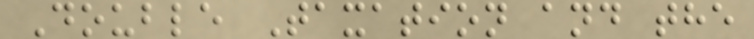Double Taxation and the
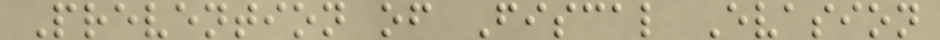Prevention of Fiscal Evasion
